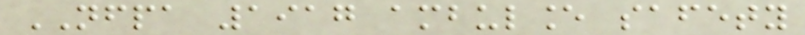NFPA 1917 ambulance safety
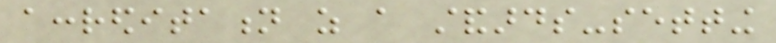accreditation as a standards-setting
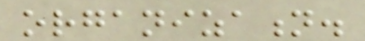organization.
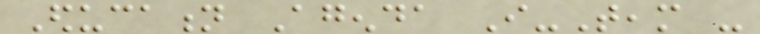Education Agenda I-Team -
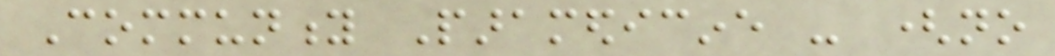Community Paramedicine - (no
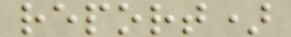report)
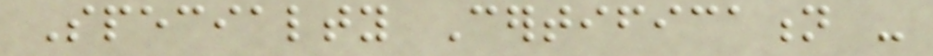Specialty Certification -
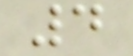4
